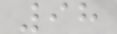98
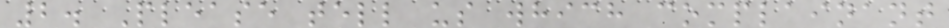2. Please tell us which complainant
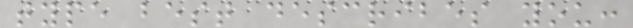type best describes you:
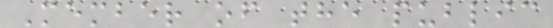Member of the public
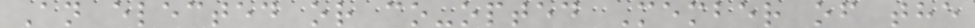An elected or co-opted Member of the
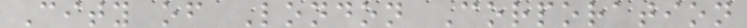City of London Corporation
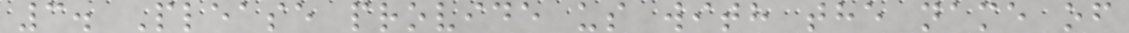3. Please provide us with the name of
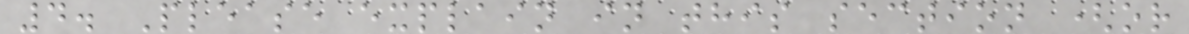4. Please explain in this section (or
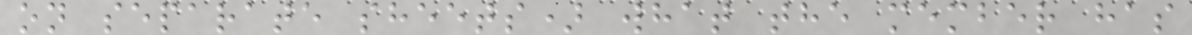on separate sheets) what the member has
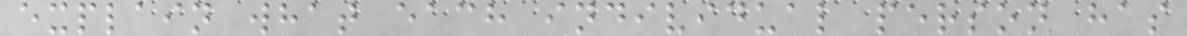explain what each individual person has
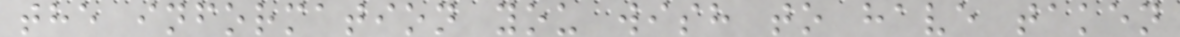the information you wish to have taken
